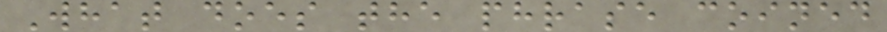What does the phrase coined
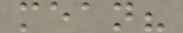mean?
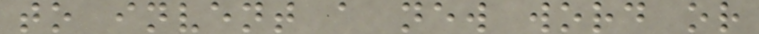to invent a new word or
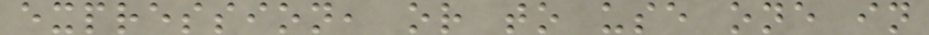expression, or to use one in
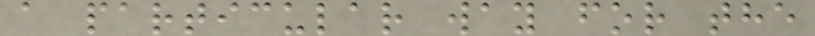a particular way for the
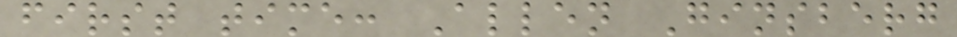first time: Allen Ginsberg
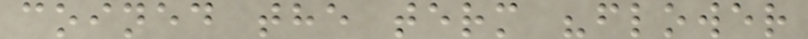coined the term "flower
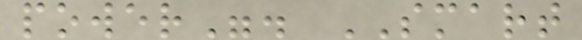power". SMART
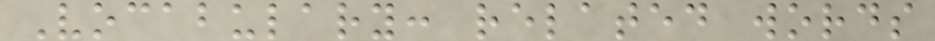Vocabulary: related words
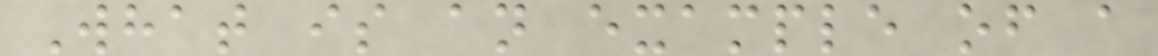What is an example of a
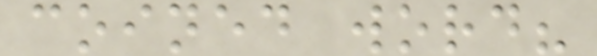coined word?
